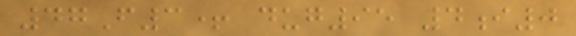47F3+ dug95 4i0
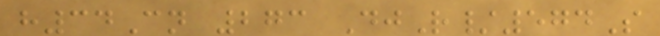h34Cn 273 DjR/574S
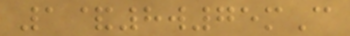1&8w75mC
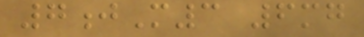7jM3 6mg
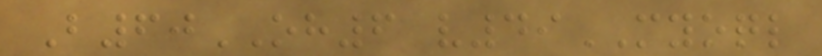B60OH6 v49MYOQL
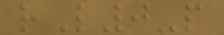rL0-p
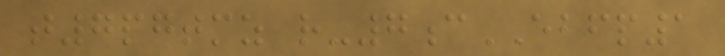t7pgtmz r-7cEBFP1
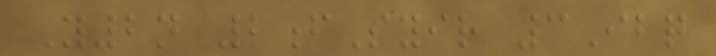Y2n 2fSyir 3Ibq
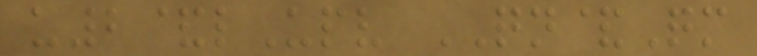u2&lUpv QN&Qm
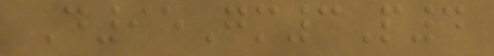D95Gm3P4
